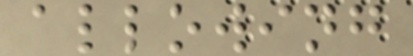allowing
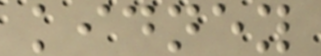kidney
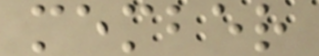member
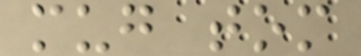mug tom
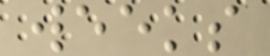weeks
